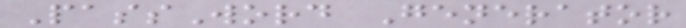PassWord Generator
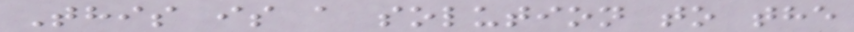This is a solution to the
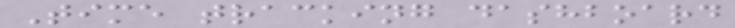Time tracking dashboard
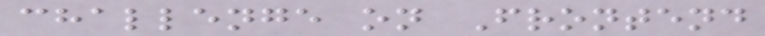challenge on Frontend
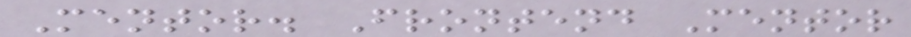Mentor. Frontend Mentor
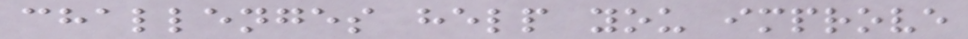challenges help you improve
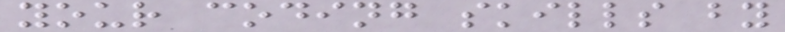your coding skills by
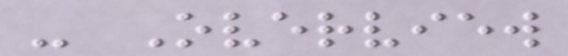- Overview
